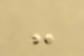-
